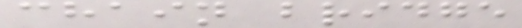chain bridge
